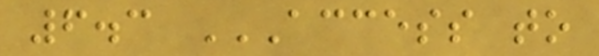6.3 ACCESS TO
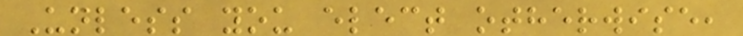Unless you elect otherwise,
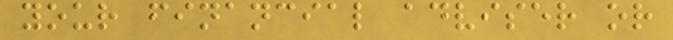your financial adviser or
